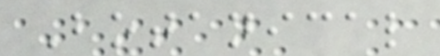Botanical
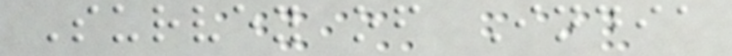Survey of India
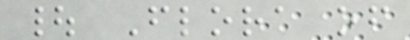| Flora of
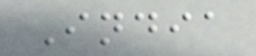India
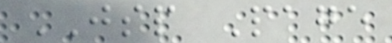JSP Page
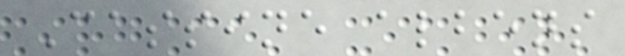Cassine albens
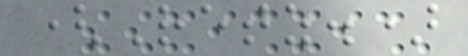(Retz.)
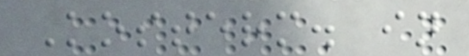Kosterm. in
